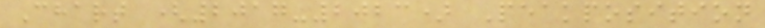Chart (2017-2023) Peakposition
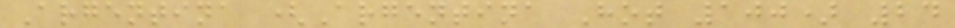Argentina (Argentina Hot 100) 24
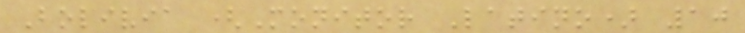Bolivia (Monitor Latino) 10
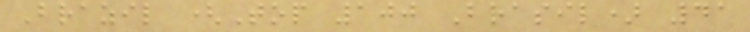Brazil (Top 100 Brasil) 41
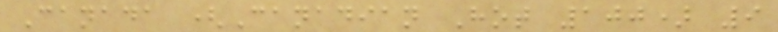Canada (Canadian Hot 100) 9
